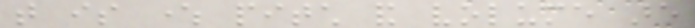that is where pitch and volume are
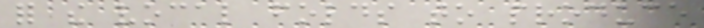for the vocal folds to produce
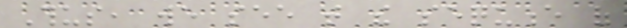Thus, we see that the sequence of
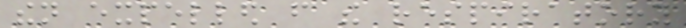then expelled from the respiratory
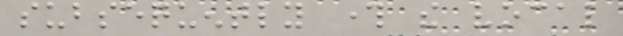subsequently through the vocal
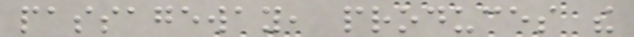passageway, produces the
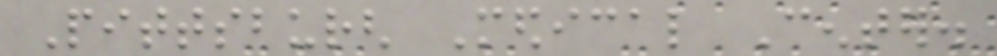Pittsburgh Medical Center.
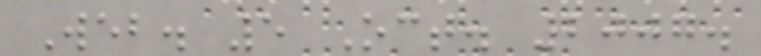Web. 5 Oct. 2007.
